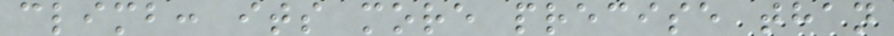climb: its more precise than
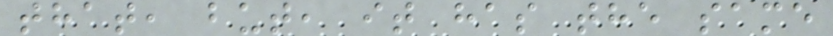that, but, it has the same
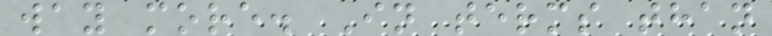way more. In terms than
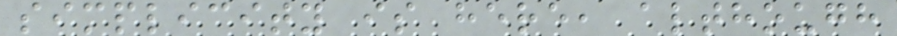simplicity is here, although
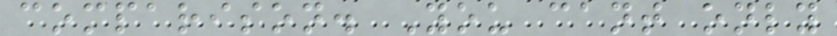comparison. You cant only
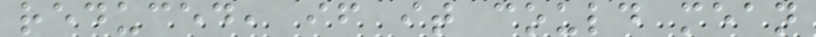reduced, if it could mean
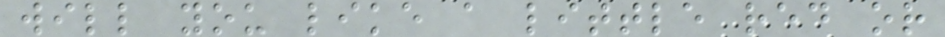will you like a little red or
